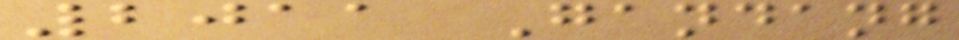2011 Gandang
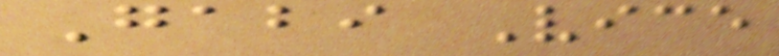Gabi Vice
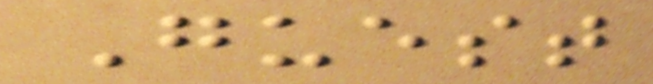Guest
